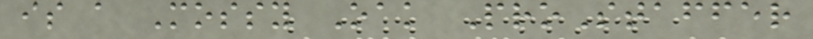is a Mossy Oak ProStaffer
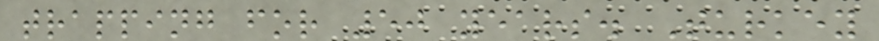trapping for 50 years. Turkey
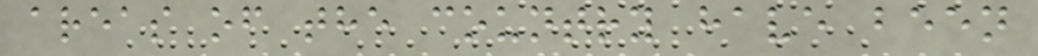areas of the country have been
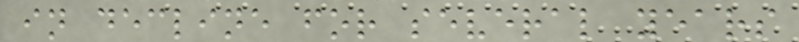in decline for several years
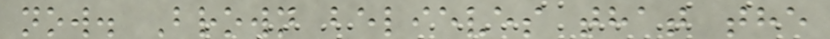now. Brown believes that the
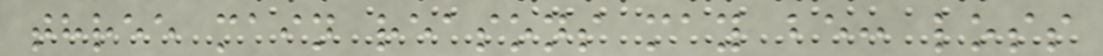three main reasons may be: loss
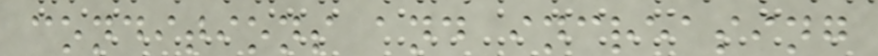conditions and increasing
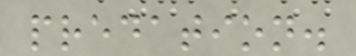predation.
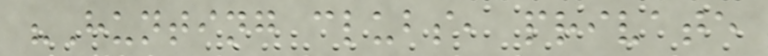"Hunting clubs, private
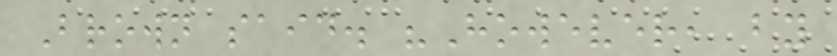Brown said. "However, by
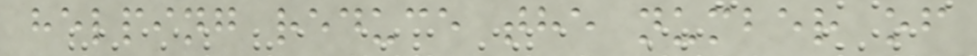helping reduce the number of
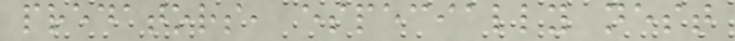predators, especially nest
